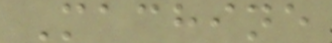Machine
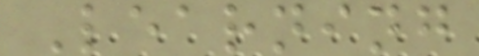Learning
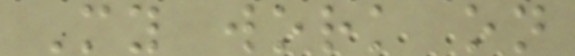My work on
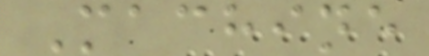Machine
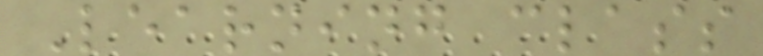Learning class
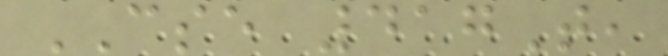CSE 417T,
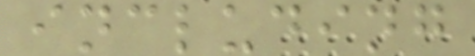including
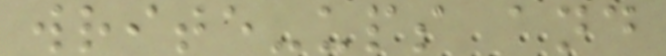write-ups and
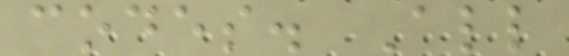codes. All
